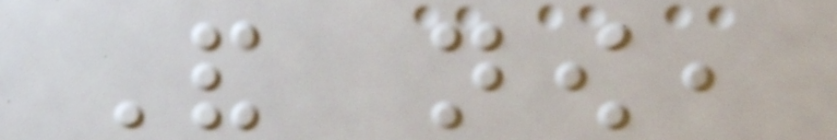And now,
